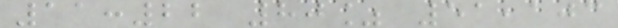11:22 80% 51,103
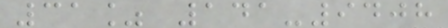31% 141-9408
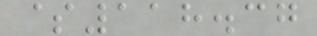$118.37
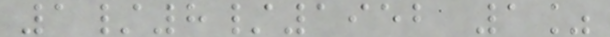1/8/1952 1%
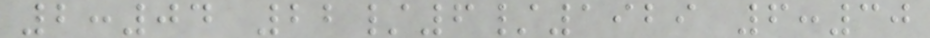2:04 22/6/1929 6:30
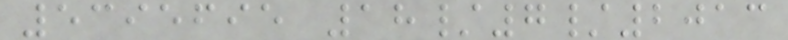5395695 18/7/2013
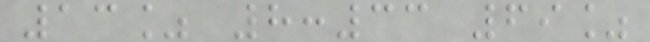13% 8:33 69%
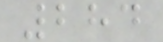284
